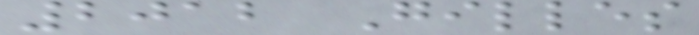2012 Gilles
